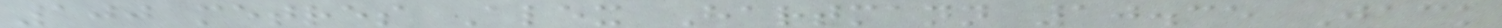100 metres Alex Hartmann 10.35 Jack
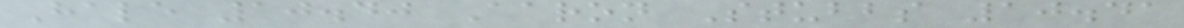Hale 10.40 Aaron Stubbs 10.41
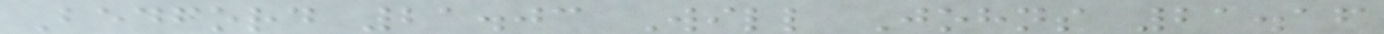Bedford 21.03 Will Johns 21.16
